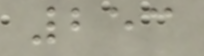253
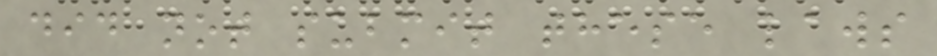did not submit these laws
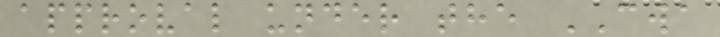approval under the CWA
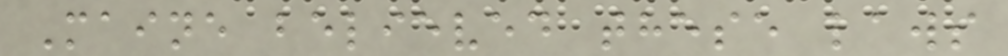Maine believed these laws
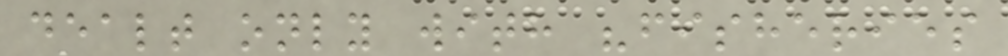dealt only with "fisheries
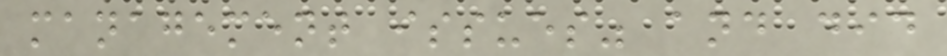management issues" and did
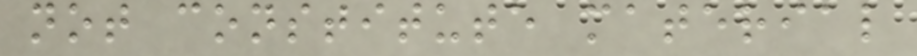not constitute material
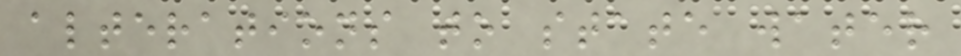alterations to state water
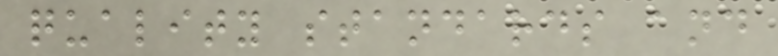quality standards and
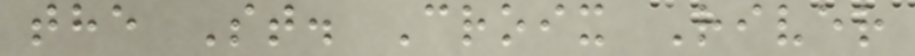the St. Croix River
